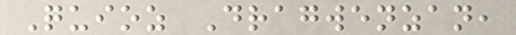Quioz Dragwenzan,
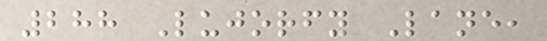288 Lujorfy Lane,
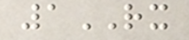1RX
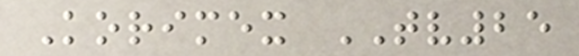Korimex TV25
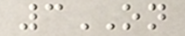3ON
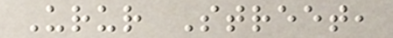Urur Street,
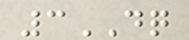3DQ
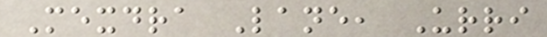Mexdra Lane, Urri
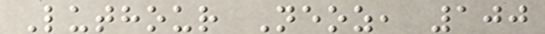Luthour Neoz, 100
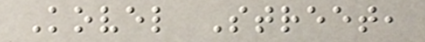Kovel Street,
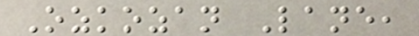Ozkozan Lane,
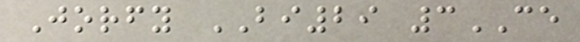Jorfy BI29 3CE
